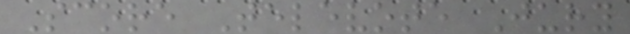Score Televote Jury
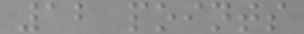12 points
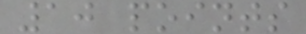10 points
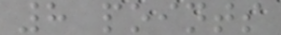8 points
